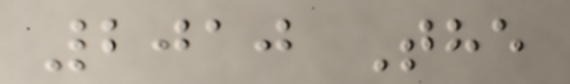2010 The
